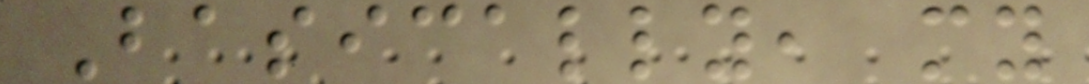Basically, my
